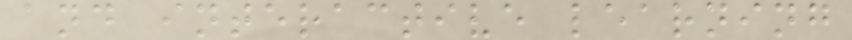and interactive learning
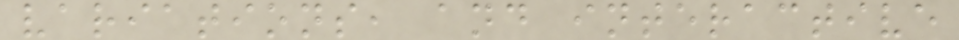variations, and interactive
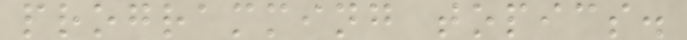programming topics.
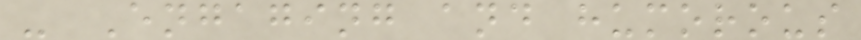- Engaging and humorous
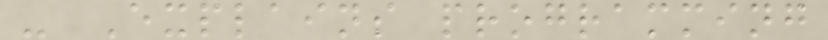- Explains programming
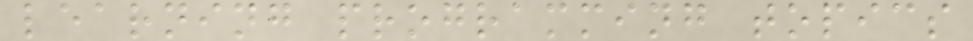learning programming topics
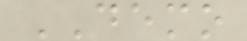DEMO
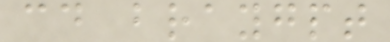cd braygpt
